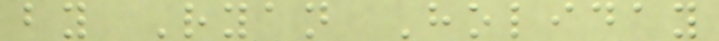by Ryan Holiday
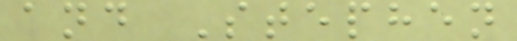and Stephen
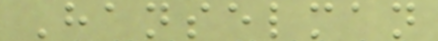Hanselman
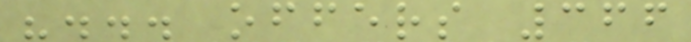"... offers 366
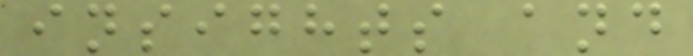insights and
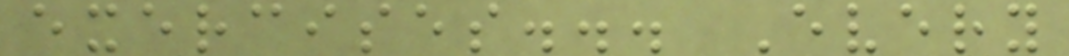exercises... Every
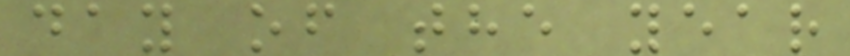day of the year
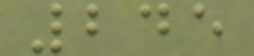245
